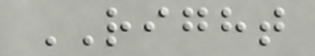RIGHT
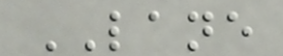LANE
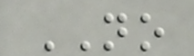NO
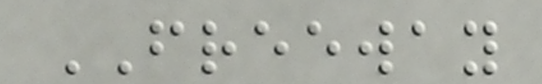FREEWAY
